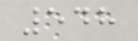548
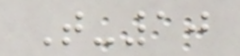T-10
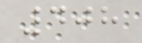408
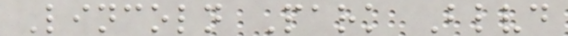Lincoln Park Blvd
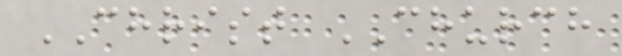CHRIST CHURCH
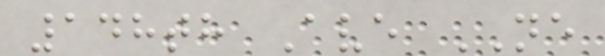148th Ave NE
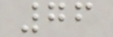76
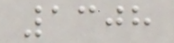1308
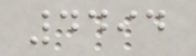4494
